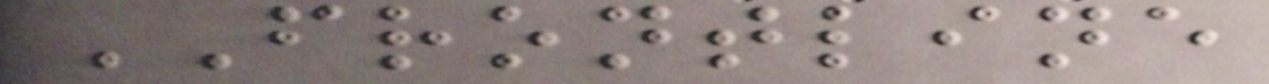FRONTLINE
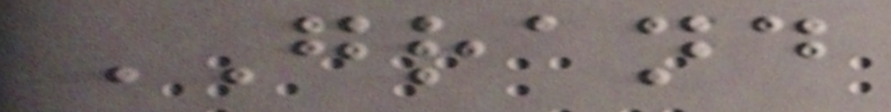GRAND
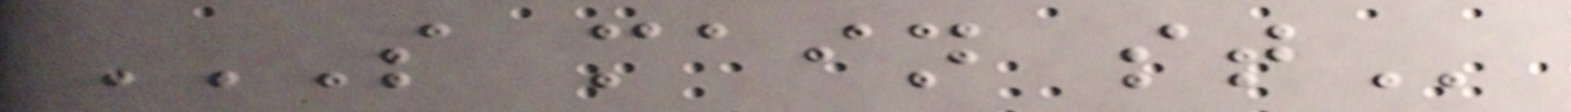S MAIN ST
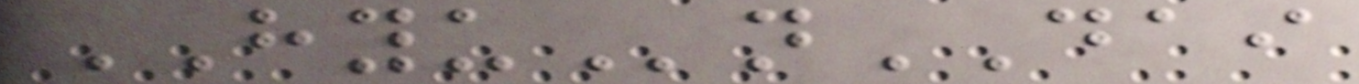HYUnDAI
